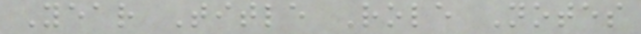Year Title Role Notes
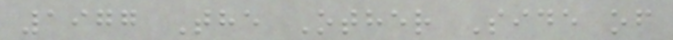1977 The Other Side of
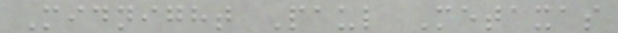Midnight Paul Metaxas
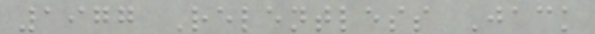1977 Relentless Jack
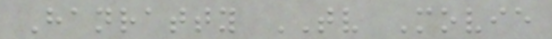Hanratty TV Movie
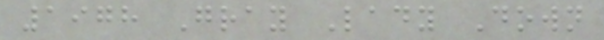1978 Gray Lady Down
